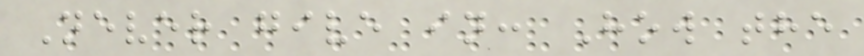Never give in: How the
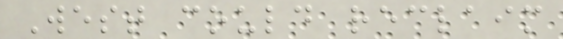West could reclaim
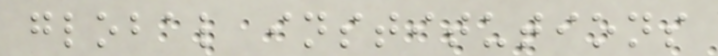global institutions
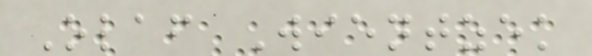Olaf Wientzek
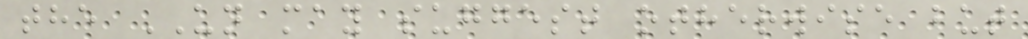the UN may suggest otherwise but
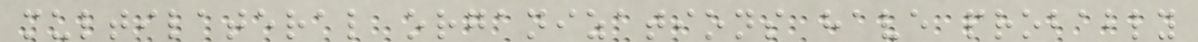multilateral organizations have probably
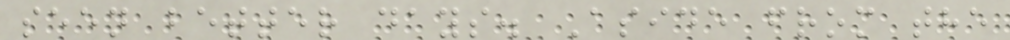seen better days. Aside from the
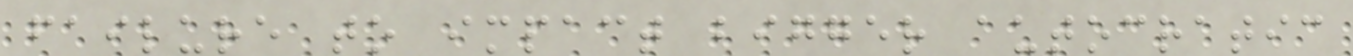failure to impact bigger autocratic
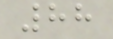88
